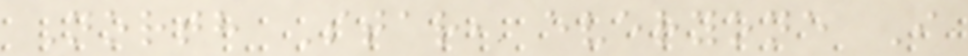North Star, everyone I
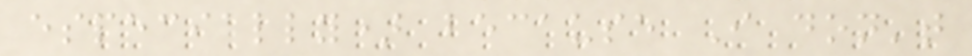especially) because I don't
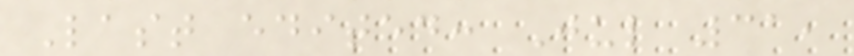Last edited: Jul 31,
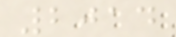2014
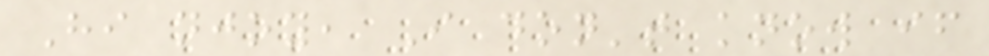Hi njoy, I don't know if
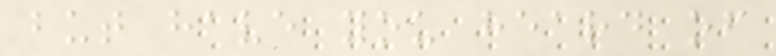but have you heard of
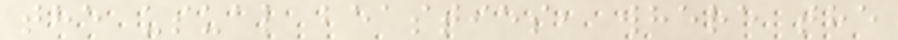the usual beasties, where the
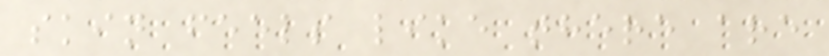skin feels like there are
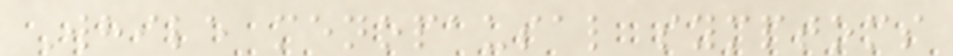While menopausal symptoms
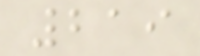219
